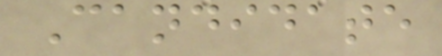Candidate
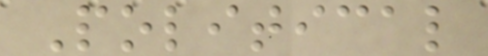Political
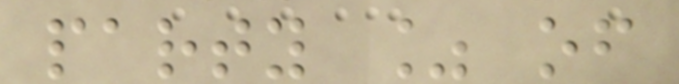party % of
